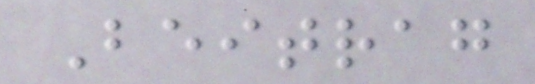Beitrag
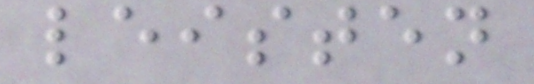leisten
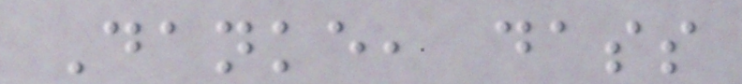Danke, dass
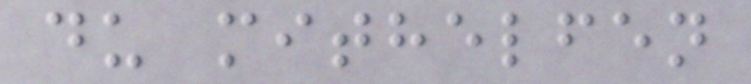du mithelfen
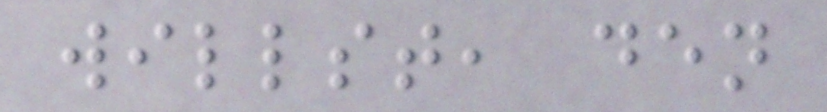willst, den
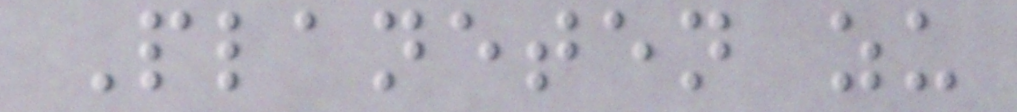Planeten zu
